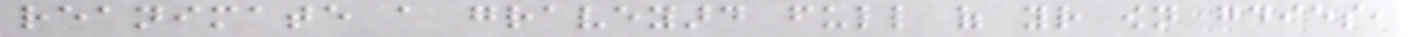reanimate a graveyard full of your own goodies,
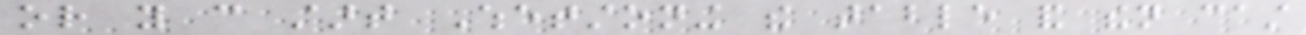or you can start Whetstoning the table and then cast
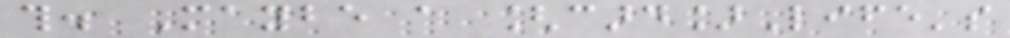this. Maybe a [card]Life's
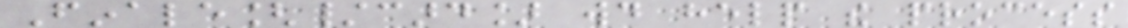Finale[/card] would help the process
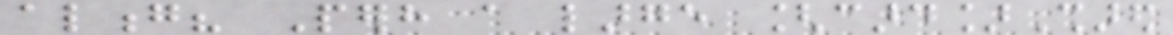along? Perhaps a large [card]Shared
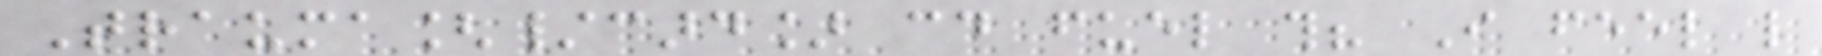Trauma[/card] could fuel this? I feel like
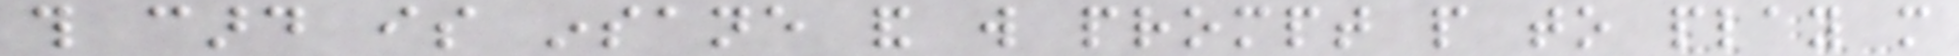this card is insane and will prompt people to play more
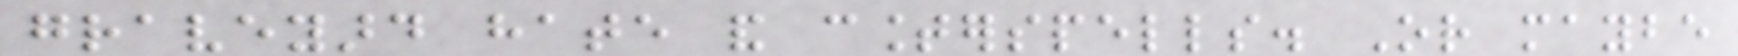graveyard hate and counterspells. Or maybe
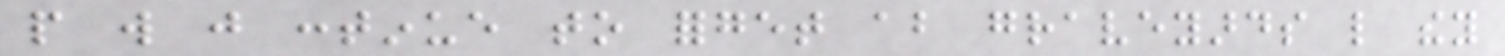people will just continue to forget about graveyards like they
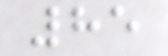85
